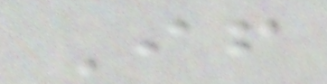If
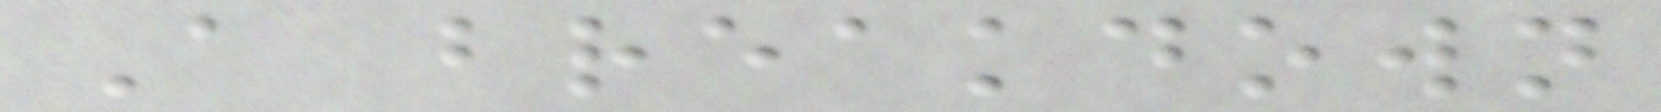A breakdown
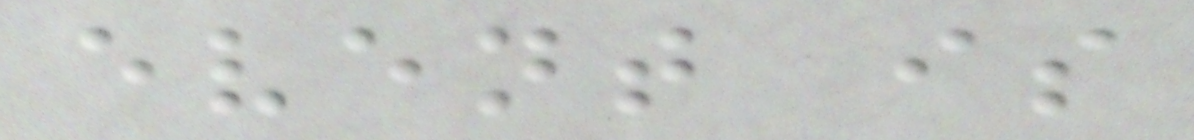event is
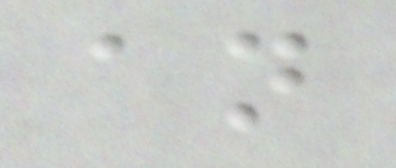an
